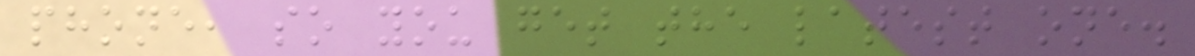phone, so you get the latest one.
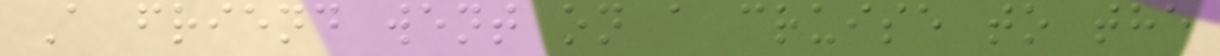A friend went on a cruise to the
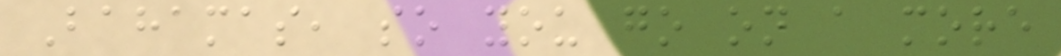Bahamas, so you go on a more
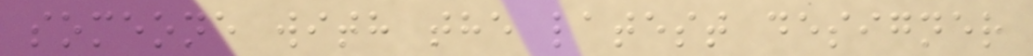someone with the latest designer
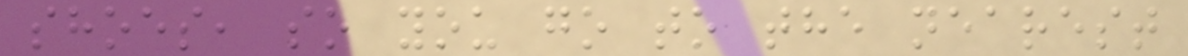shoes, so you go to the nearest
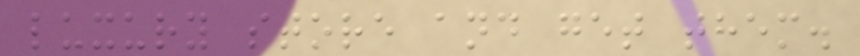luxury store and get them.
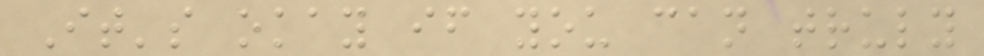It's okay if you can truly
